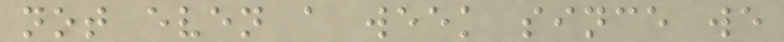not even a week since we
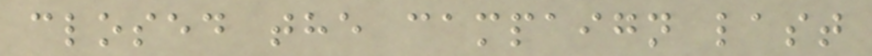closed the campaign last
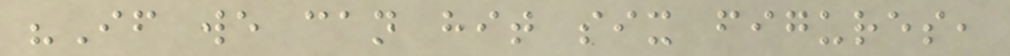"If we can hit six figures,
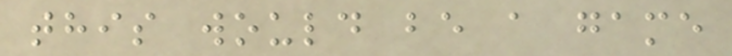this would be a game
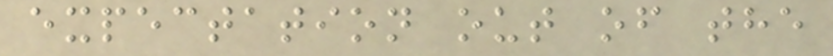expectation out of the
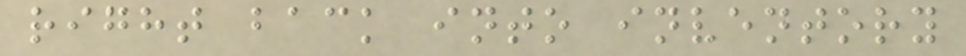right back into inventory
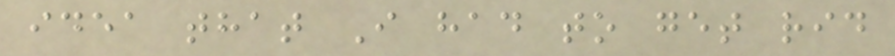idea that I had to get rid
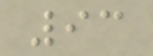93
